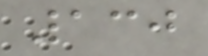130
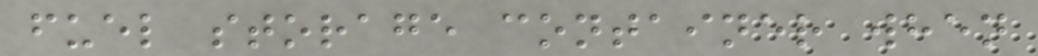fuel storage container when
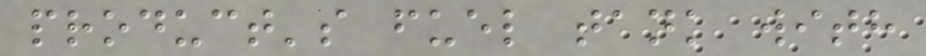product's fuel tank with
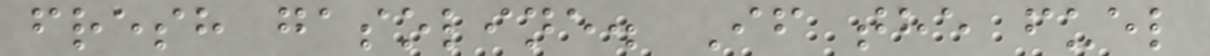fresh gasoline. If the fuel
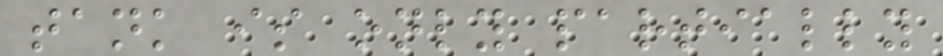tank is only partially
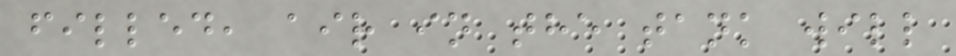filled, air in the tank will
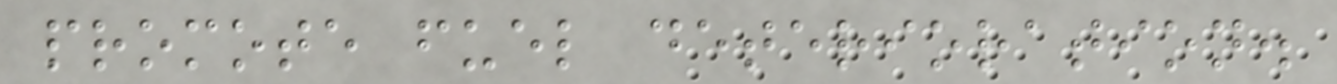promote fuel deterioration.
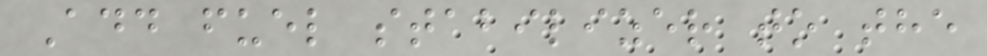Add fuel stabilizer to the
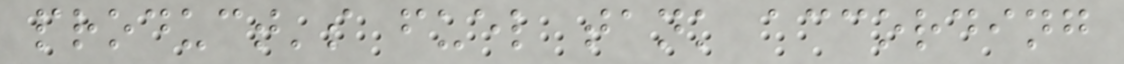product's fuel tank according
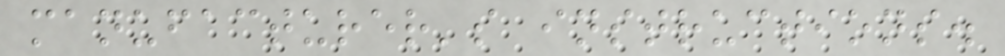manufacturer's instructions.
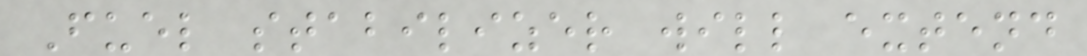Fuel stabilizer will extend
